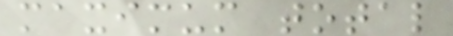maximum total
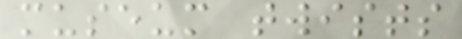museum twists
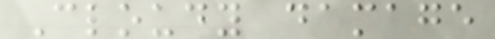Cloudy damage
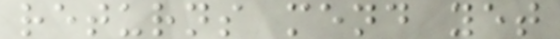returns mend yet
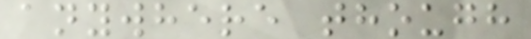anywhere though
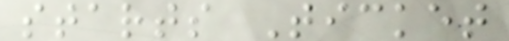starts Ticket
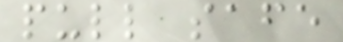pull safe
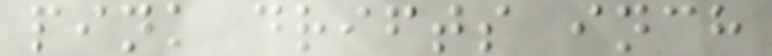pink drifts inch
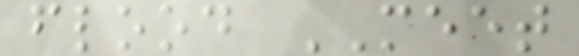flood MEET
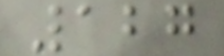127
